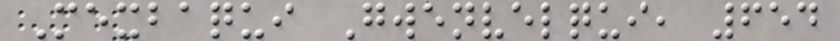Mexbaqui Gwenvelqui, 654
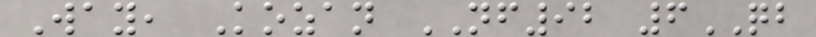Way, Kozan NF92 6QB
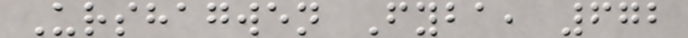Urshagwen Fyba, 672
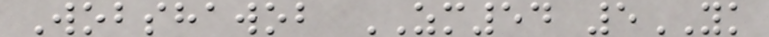Wobshawob ZM54 5YK
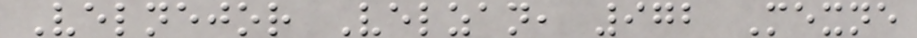Velnejor Velzan, 972 Mexne
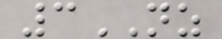3NZ
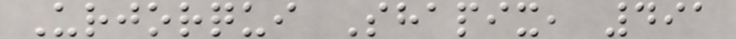Urjorqui Shapix, 491
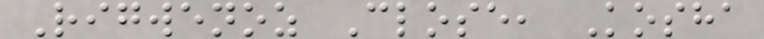Rigwenoz Close, Kosha
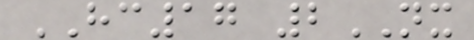HC17 2NX
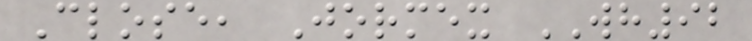Close, Jormex WH92
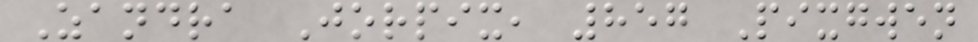Zandra Jorpix, 857 Pixgwen
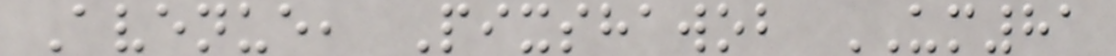Avenue, Pixshawob UM81
